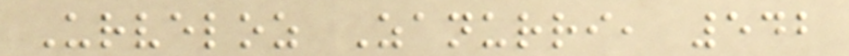Urveloz Zanurri, 542
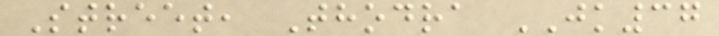Street, Thodra JK37
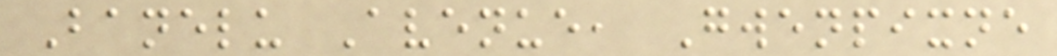Banelu Avenue, Gwenpixne
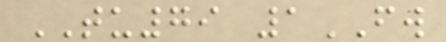TU79 1FW
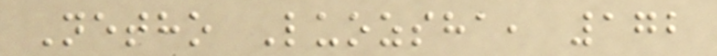Netho Luozsha, 172
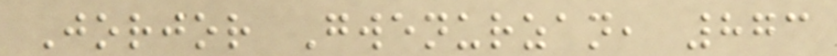Jorjor Gwenurzan, 873
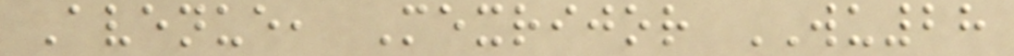Avenue, Mexrijor WU28
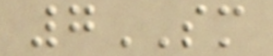7SM
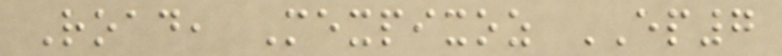Road, Mexpixoz EP7
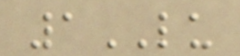1LU
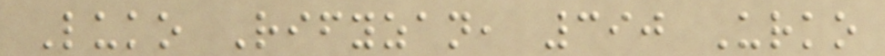Luko Rifyzan, 390 Urko
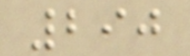290
